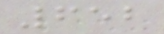652
